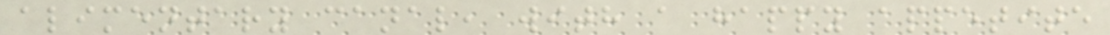alimentary canal, with a happy appetite
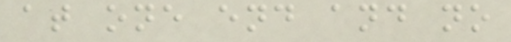at one end and no
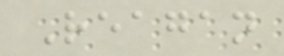Reagan
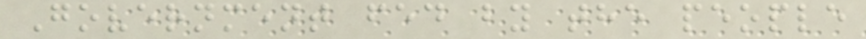Government fed by the people
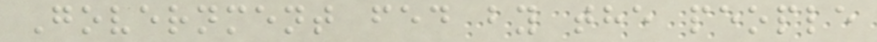Government fed by the people
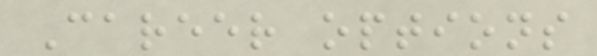Career options
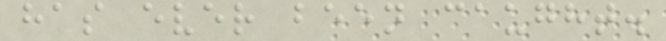has ever been caught.
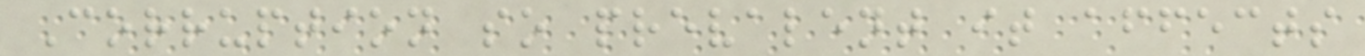Corruption so prevalent it affects
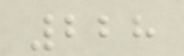228
